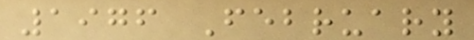1976 February
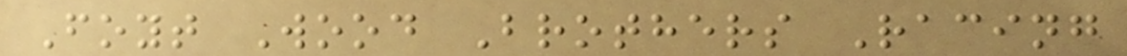Foyt Wood Brothers Racing
